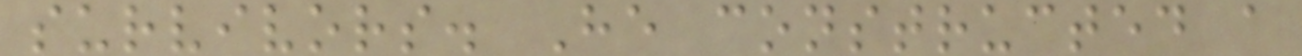survivors. He constructed a
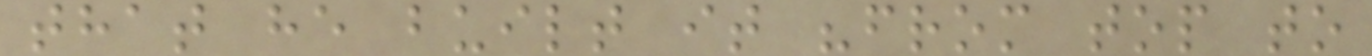that he built it "from top to
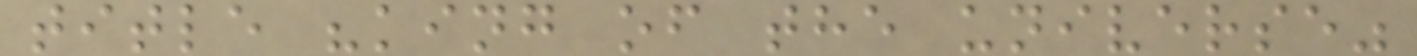title "king of the universe"
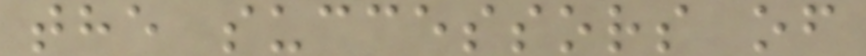the successors of
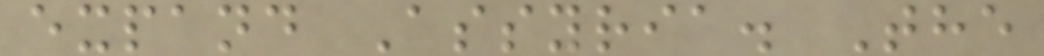expand Assyria. The
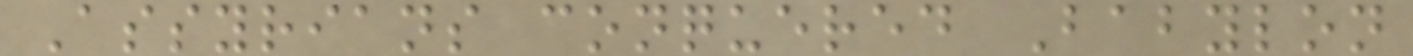Assyrians conquered Babylon
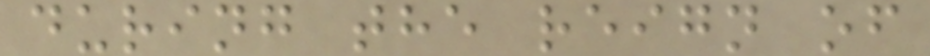during the reign of
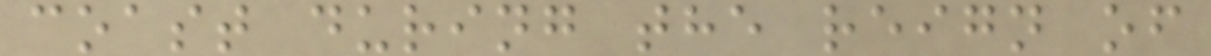coast during the reign of
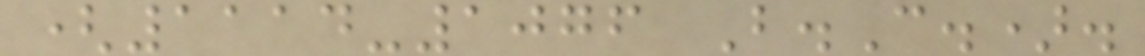(1114-1076 B.C.).
